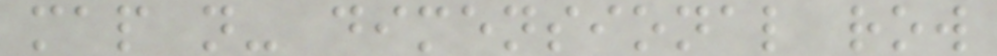map n- dimensional row
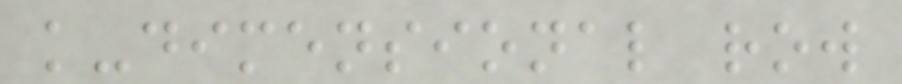k-dimensional row
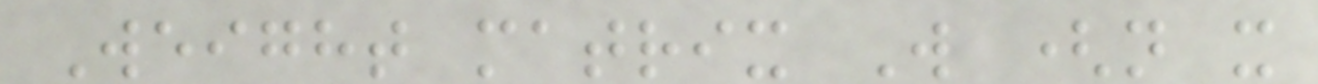Weight matrix W (n x
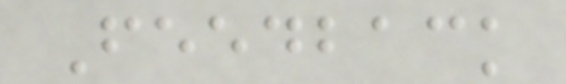Feedback
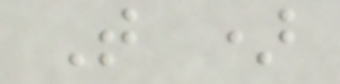T )
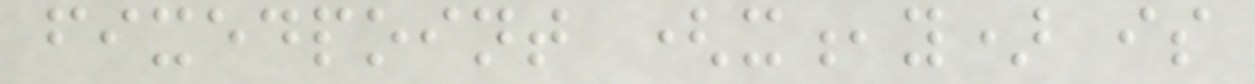fixedpoint (x,y) is
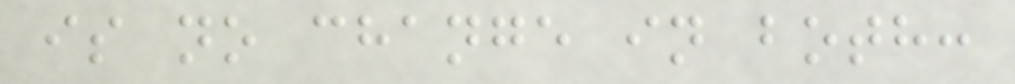is no change in both:
